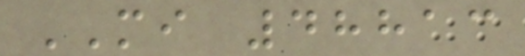MI 48813
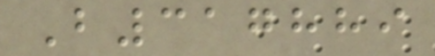B317889
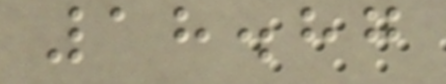18.87
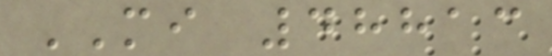MI 48813
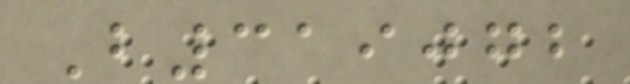B319072
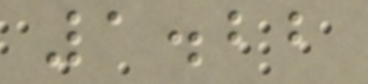1.22
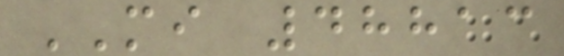MI 48813
